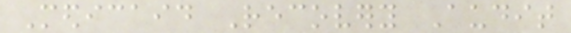Medicaid Recovery Audit
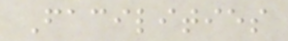Facilities
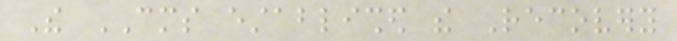The CMS established the Recovery
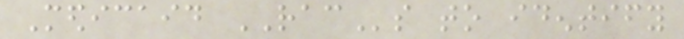Medicaid RACs to identify
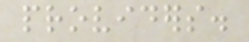providers.
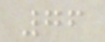76
